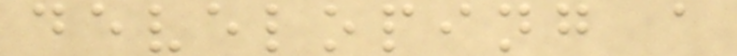developing a
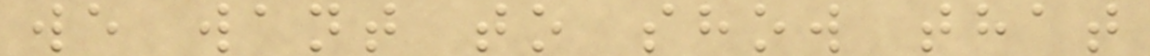we want to show that
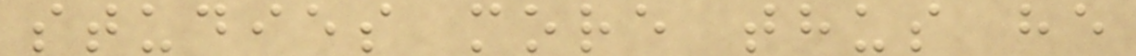studies more thus he
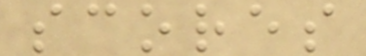scores
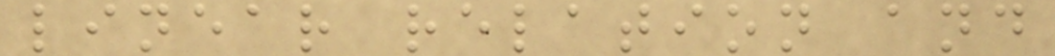linear relation and
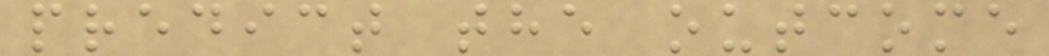predict the outcome
